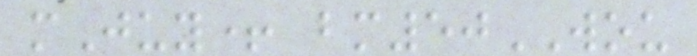mJuy+ bm50WOU
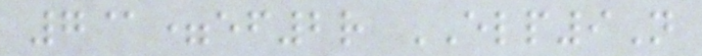7@=ef2r ELP9N
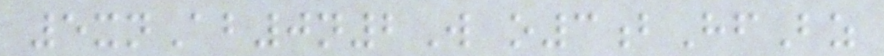5xnAb0n2W o3bHfBz
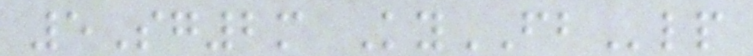5Sg2m KyFBlp
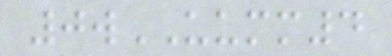0wUUMM4
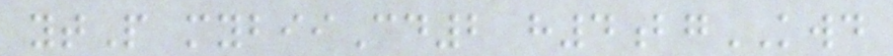ytP mybiiCd2 h4bgKWD
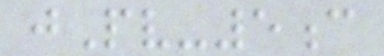jPv-5c
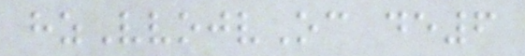hzVvojvOc de6
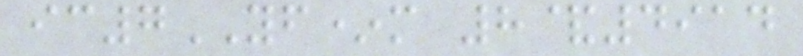ic7YF*m 8&4914
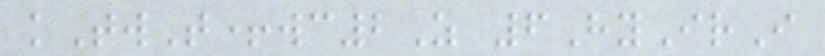kTwT+wc2Z 6HyIrI
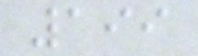199
